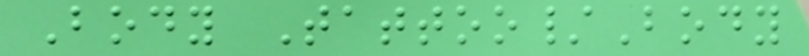Body Tattoo/Body
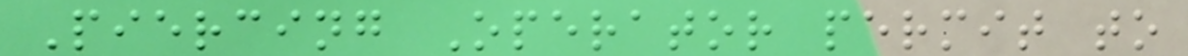Piercing Operator permit to
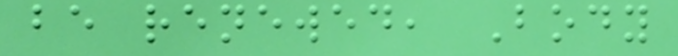be renewed, Body
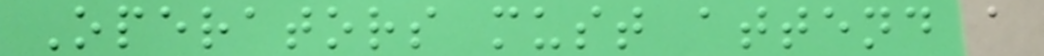Operators must attend a
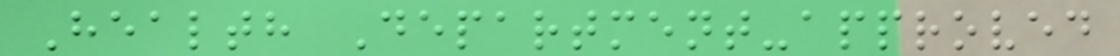Health Department-approved
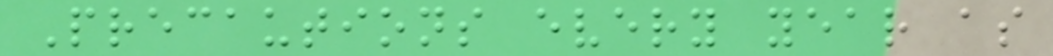Precautions every year as
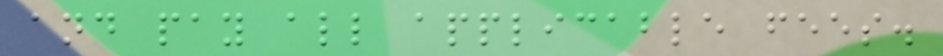and pay all applicable fees.
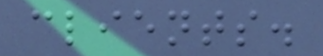clients.
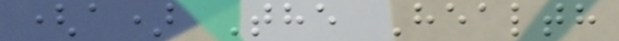(a) The Health
